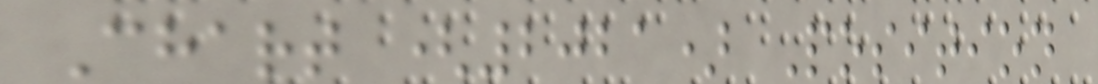Chart (2021) Position
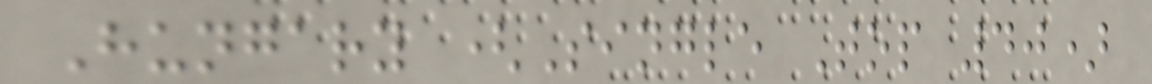Hungary (Single Top 40)
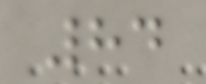84
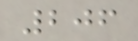206
